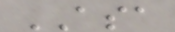ASA
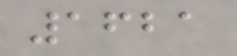1621
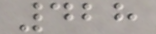428
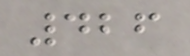426
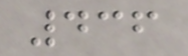436
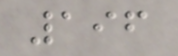196
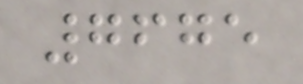7675
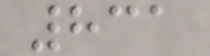831
